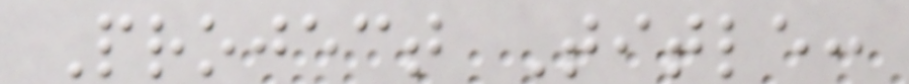Project Title:
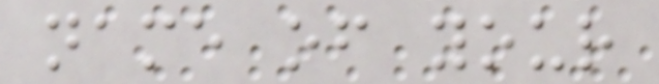name of your
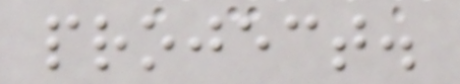project.
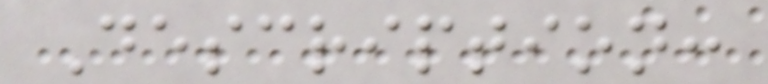Description:
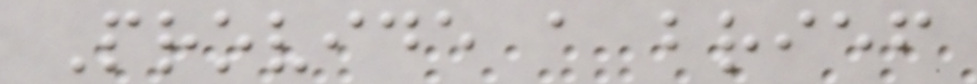Provide a brief
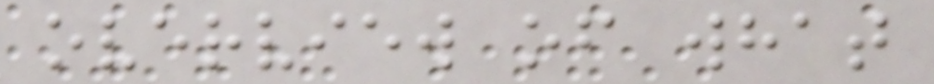overview of what
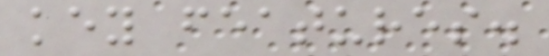key features.
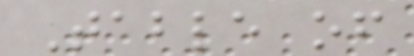Table of
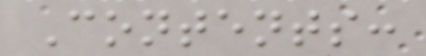Contents:
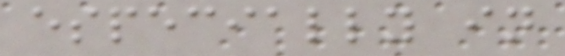especially in
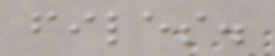files.
